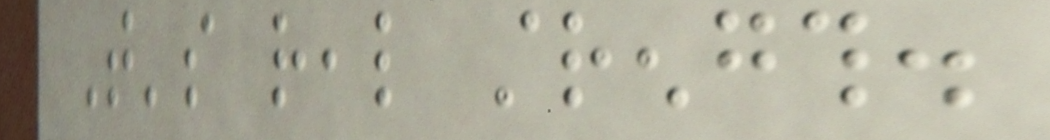That's real strength.
